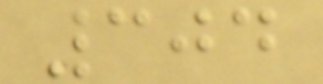304
